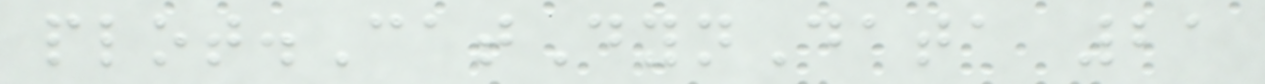plot.CatDynData 21
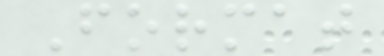Format
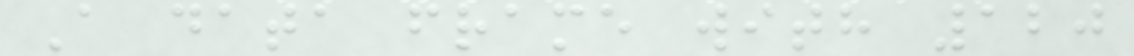A data frame with 120
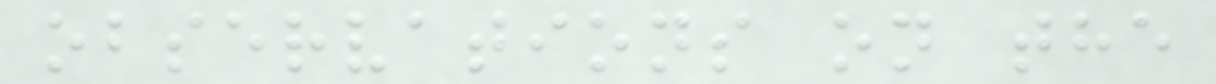observations on the
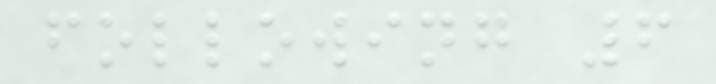following 6
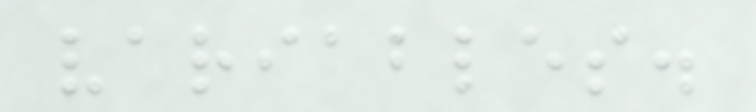variables.
